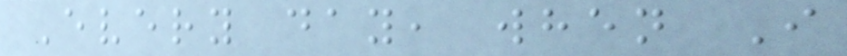Every day, when I
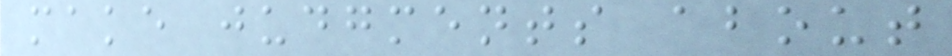make judgments about
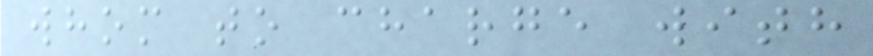whom to charge with
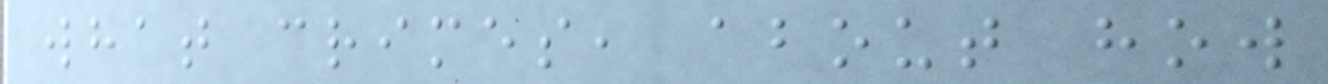what crimes, about how
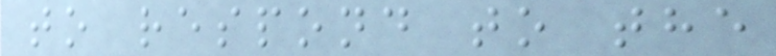to respond to the
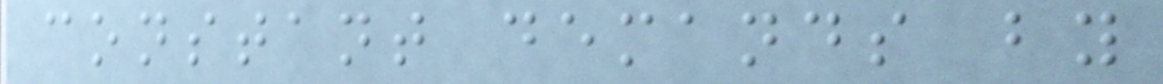constant demands by
